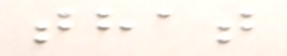that
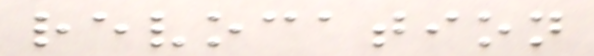revocation
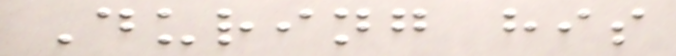During his
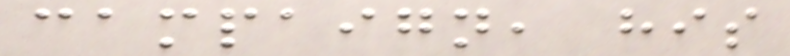campaign, his
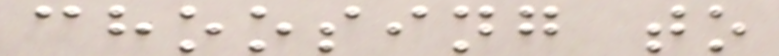choosing to
